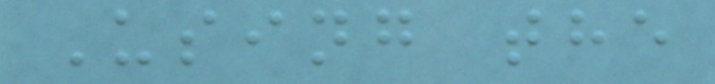Using the
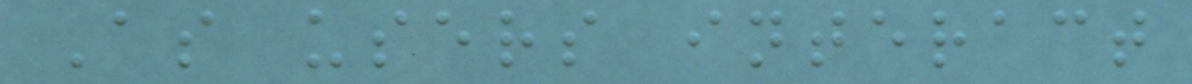As users interact
